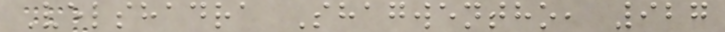Velshadra Shagwentho, 927
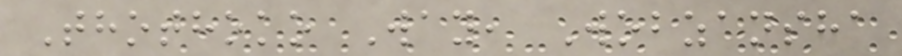Thothoko Way, Wobzansha
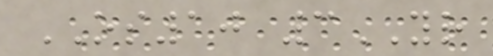OS10 3YR
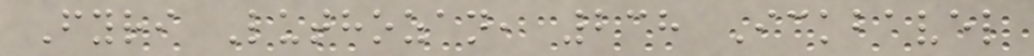Fyri Luthozan, 238 Ickbavel
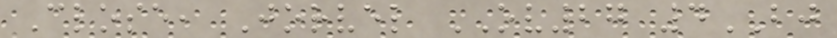Close, Jorvel OV27 4BJ
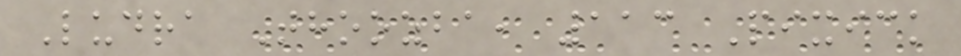Ludra Thoozba, 113 Pixick
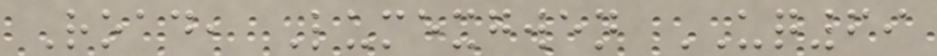Road, Lumexgwen UQ69
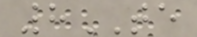8TE
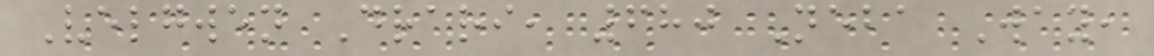Velgwen Drari, 680 Neba Way,
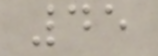45
